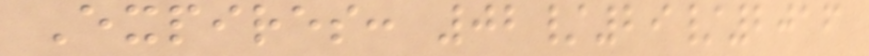Expires: 02/29/2016
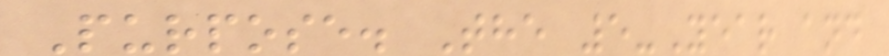Purpose. The 5-Year and
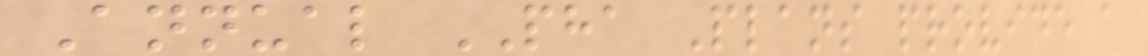Annual PHA Plans provide a
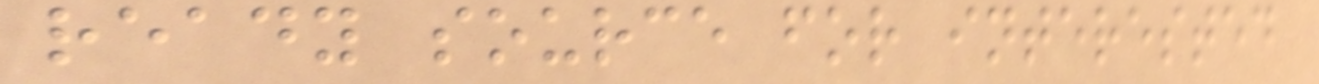ready source for interested
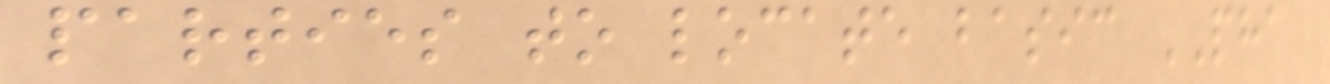parties to locate basic PHA
